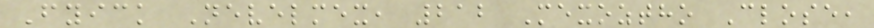Fyick Nevelmex, 212 Mexoztho Close,
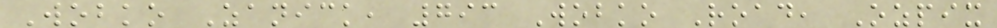Wobko Zanick, 793 Wobko Road, Ozpix
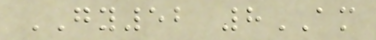GY52 8AM
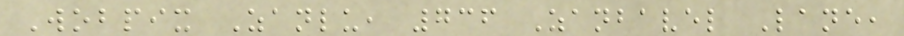Wobpix Zanlu, 736 Zanbavel Lane,
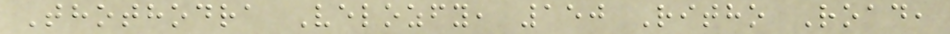Thothodra Velozfy, 150 Ritho Road,
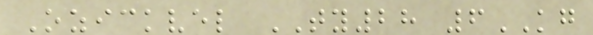Ozickvel TY28 6KG
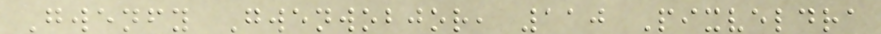Gwenfy Gwenwobjor, 110 Pixveldra
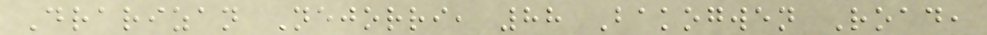Drarizan Nejorri, 88 Bakogwen Road,
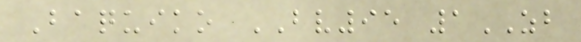Baquiko BV95 1ZB
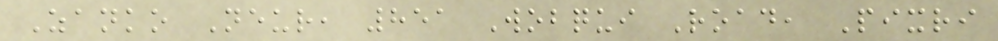Zanko Neur, 851 Wobqui Road, Pixri
